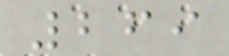269
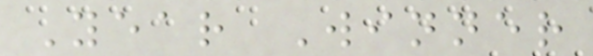Year Winner
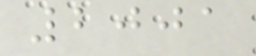2001
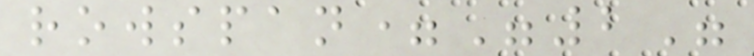rowspan="2"
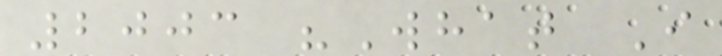2003 "What I
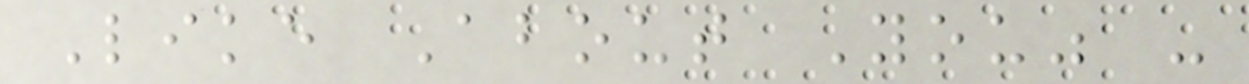Like About You" -
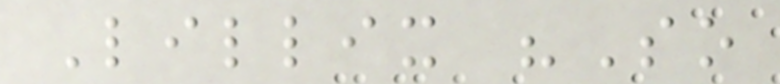Lillix "So
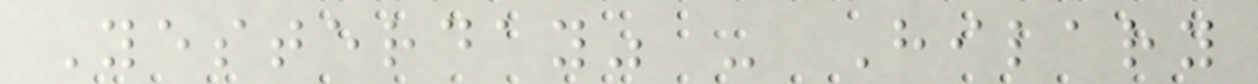Yesterday" - Hilary
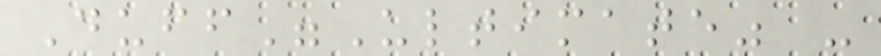Duff"Ultimate" -
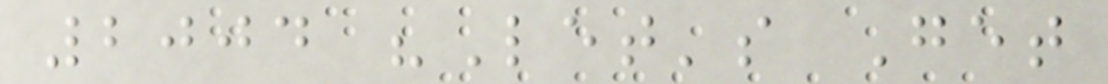2004 "Let's Get
